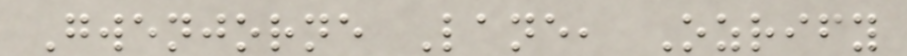Gwenjorne Lane, Ozrify
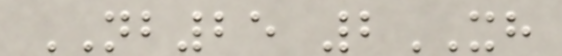NB25 2XH
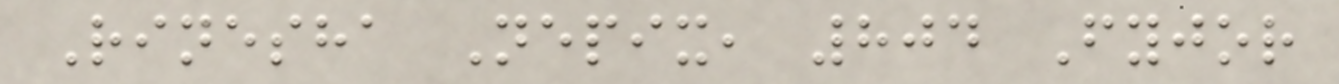Rinesha Nepix, 804 Fyjor
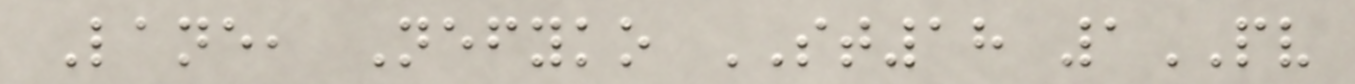Lane, Nefyko ST18 1PV
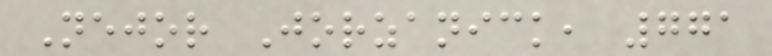Nejor Jorzanick, 771
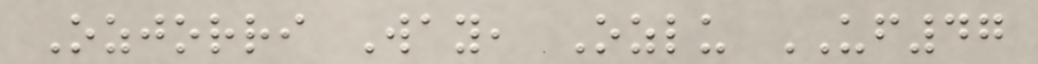Ozjorri Way, Ozlu UF47
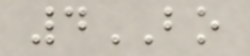4BO
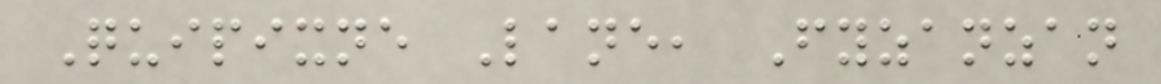Quipixne Lane, Fyzanzan
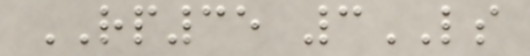RP35 3LS
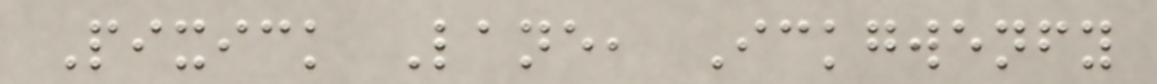Pixick Lane, Ickgwenfy
